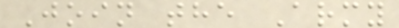Join the Army
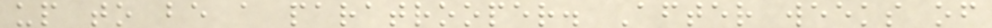up to be a paratrooper. After weeks of
